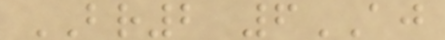BR2 6AJ
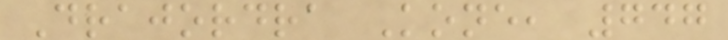Drajordra Kone, 747
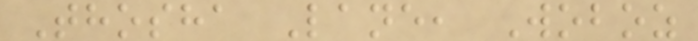Thosha Lane, Woboz
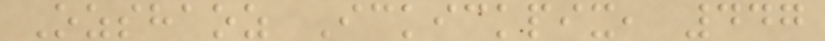Ozshaoz Ickickpix, 447
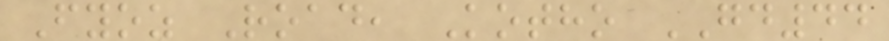Fyoz Road, Kotho GD44
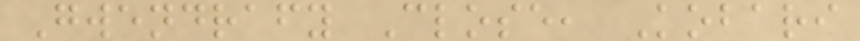Gwendrafy Close, Kobari
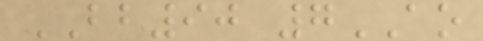BB90 7AO
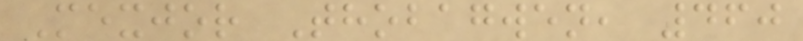Mexjor Thobagwen, 460
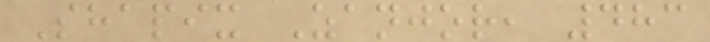Shapix Zanjor, 483
